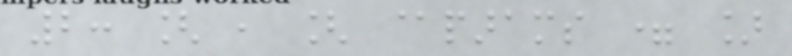2: [ , [ @params = ]
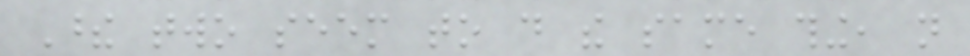These two seem to do the same thing, not
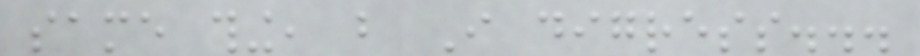same thing, but I digress...
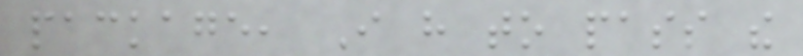package, I have to pass the
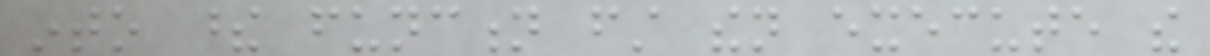into these function first then execute the
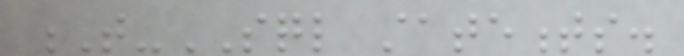T-SQL statements.
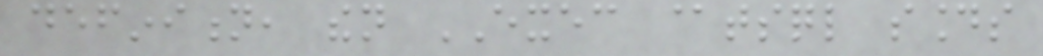definition, then EXEC @tsql sounds
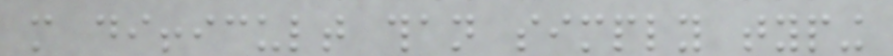more difficult than simply typing
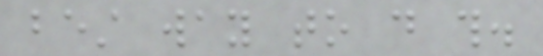best way to do this.
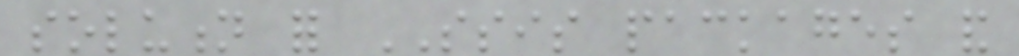solution for SSIS packages and
